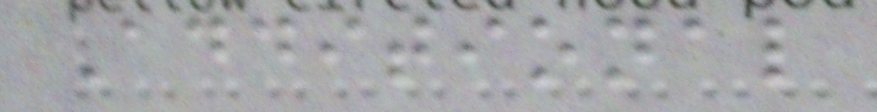Additional
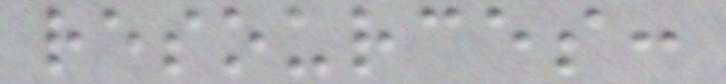resources:
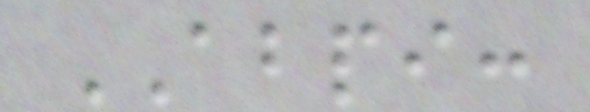ABPI:
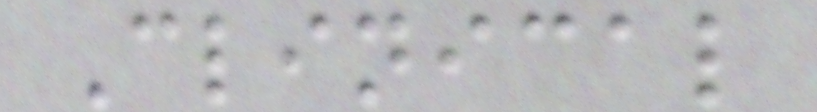Clinical
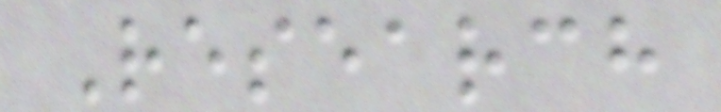Research
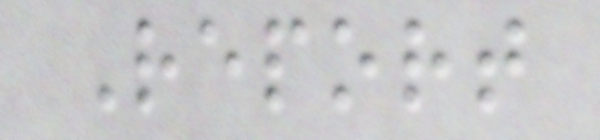Report
